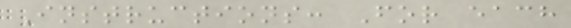Instructions: For each
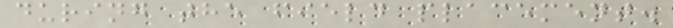during the field placement.
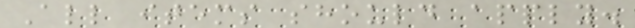All items should apply.
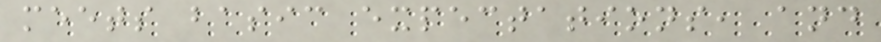meets basic expectations, and
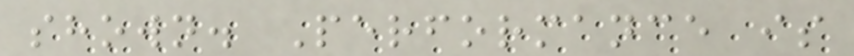shown. Performance is
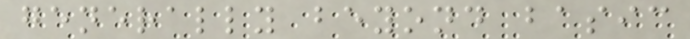generally beyond basic
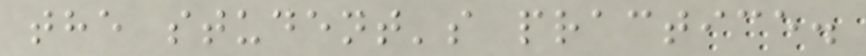the student's practice.
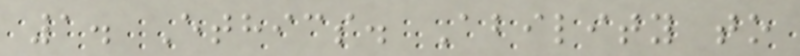1. Ethics. Ability to
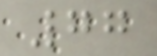77
